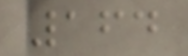164
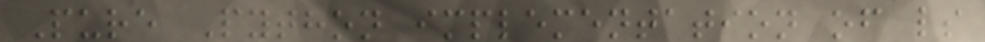Pure Python implementation of ls
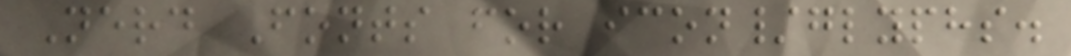Nerd Fonts for icon/glyphs.
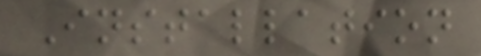Installation
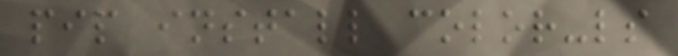pip install color-ls
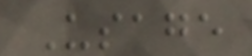Usage
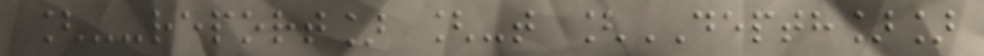[--report] [-t [DEPTH]]
